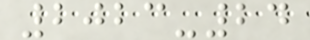2023-24
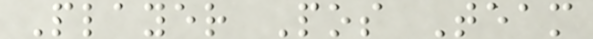Player Pos Team
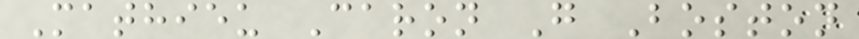Mathieu Caron G Boston
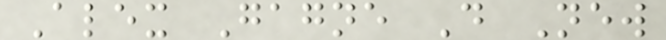Alex Gagne D New
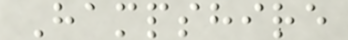Hampshire
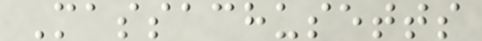Massachusetts
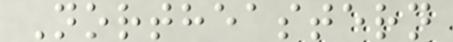Northeastern
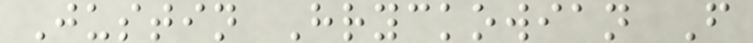Justin Hryckowian F
